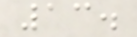13.
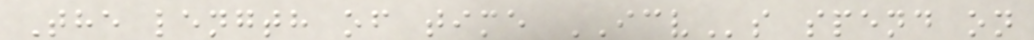The length of time ICVs spend on
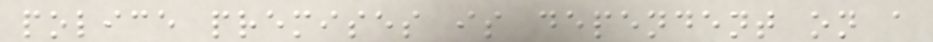police premises is dependent on a
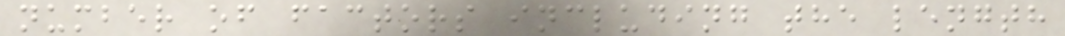number of factors including the length
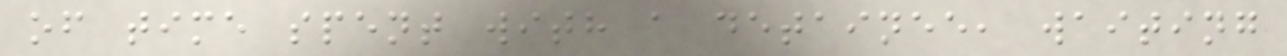of time spent with a detainee, waiting
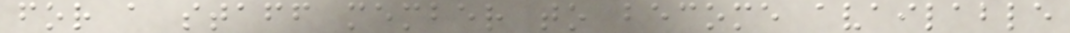for a staff member to become available
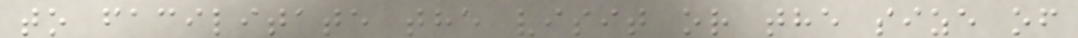to facilitate the visit or the size of
